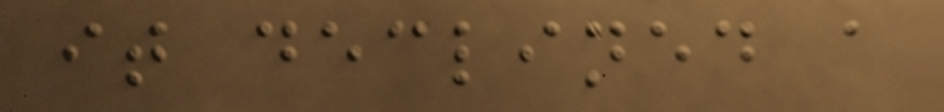it declined a
